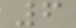6
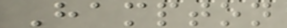Hampton
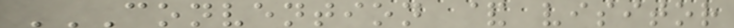CONVENTION & VISITOR
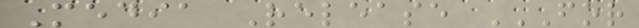Media Release FOR
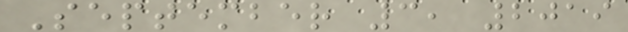September 3, 2019
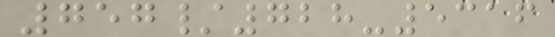757/728-5316
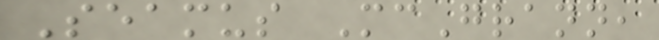Seamus McGrann,
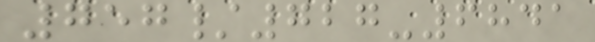757/727-6841
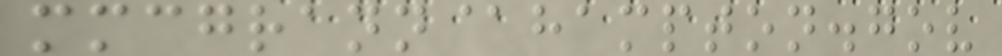mmcgrann@hampton.gov
